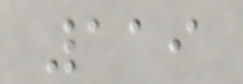119
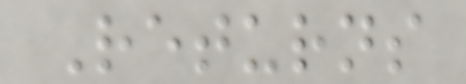Returns
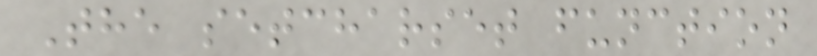The setcharset function
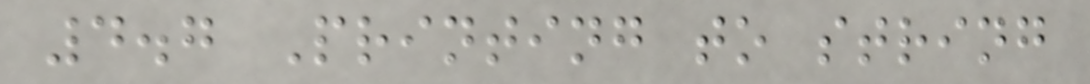4.7 Printing to string
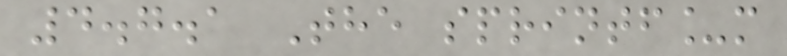4.7.1 The sprintf_m
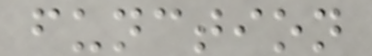function
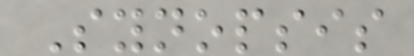Synopsis
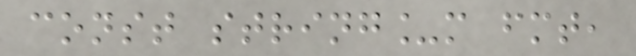const string_m fmt,
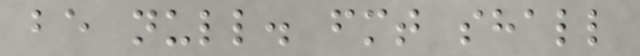be null. fmt shall
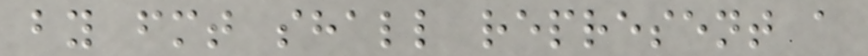by fmt shall represent a
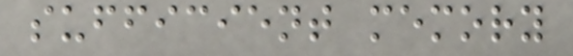sufficient memory
